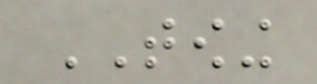TOWING
